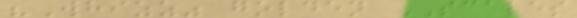"Whizz" golden SCALES
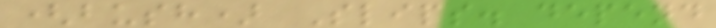(bush) Slips. depend
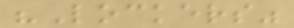"Lockers"
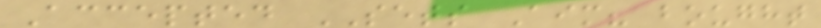Accepted SETS Aim? bought
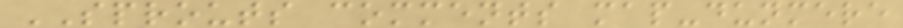SPROUTS comments map-dunmere
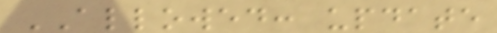ALLOWED: update
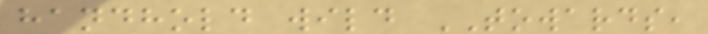handhold wild TOWARDS,
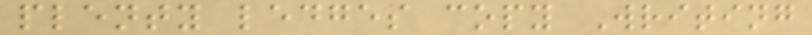plenty ledges copy Writing
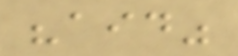"aid"
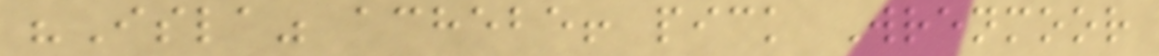"Isla" achebe! pick Wrenmoor
